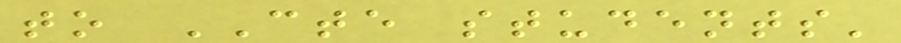to CTE students'
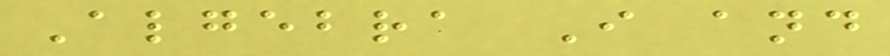Algebra I and
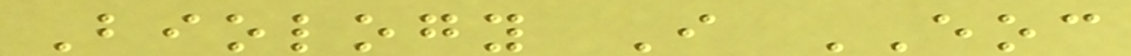Biology I EOC
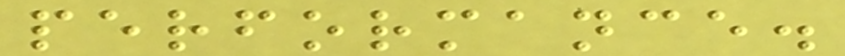performance.
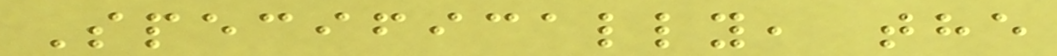Specifically, the
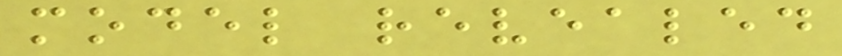model revealed
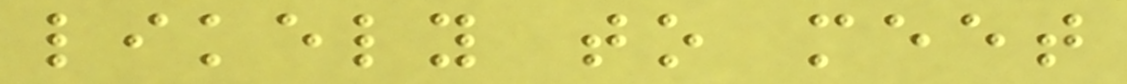likely to meet
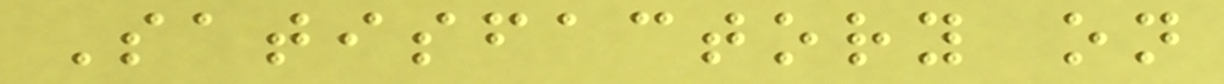Satisfactory on
